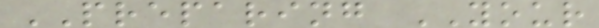PREPARING YOUR
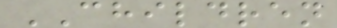CHILDREN
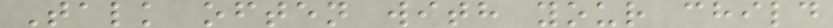Talk often with your child
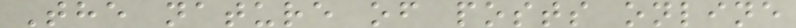The nature of posts online
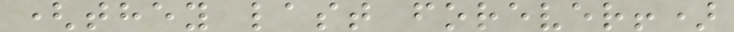(they last forever!)
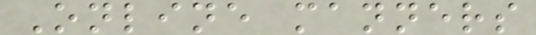Online manners
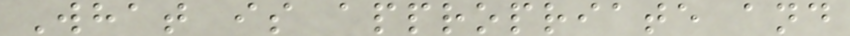What is appropriate and
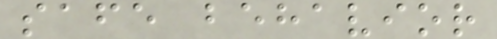safe behavior
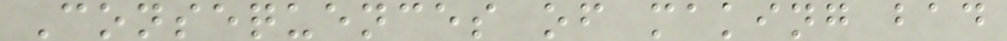Consequences of making bad
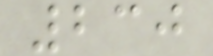230
